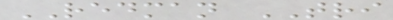REDMAN TRI
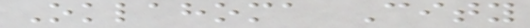Oklahoma City
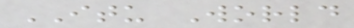ITU World
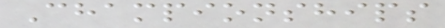Championships
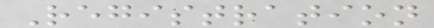Registration
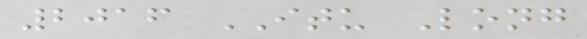2016 ITU Long
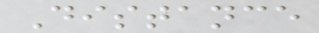Distance
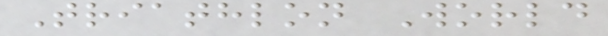Triathlon World
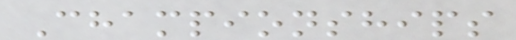Championships
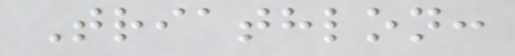Triathlon:
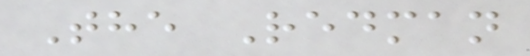The Redman
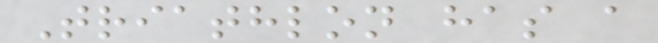Triathlon has a
